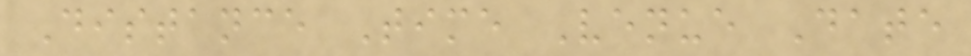Distance Time Venue Date
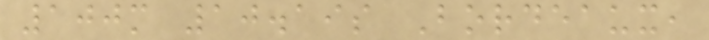100m 10.19s Bordeaux,
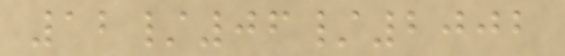12/06/2002
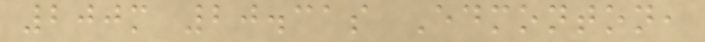200m 20.31s Edmonton,
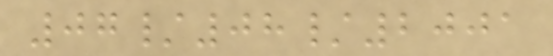07/08/2001
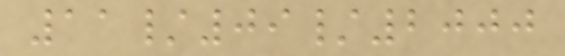11/09/2000
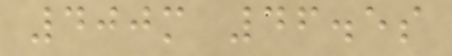400m 46.5s
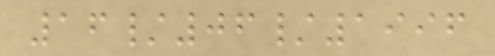16/06/1996
